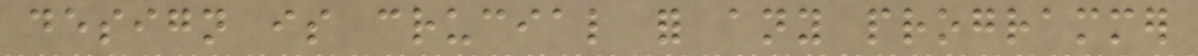design is crucial for any programmer
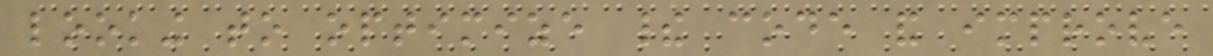looking to optimize their code and improve
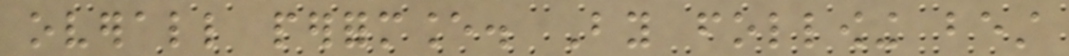overall performance. By following best
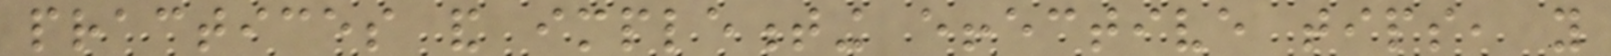practices and implementing effective tips, you
